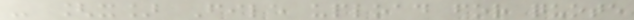- [x] File upload for quote
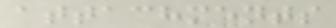attachments
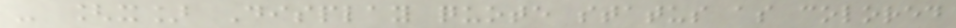- [x] Display quote status as colored
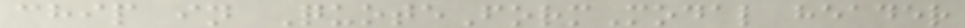chip in QuoteFormModal header
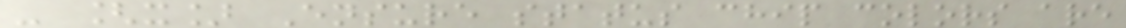- [x] Ensure status chip colors are
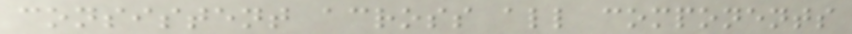consistent across all components
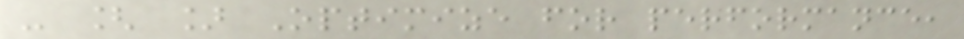- [ ] Optimize for performance,
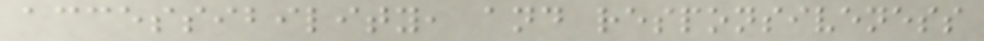accessibility, and responsiveness
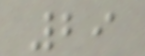29
